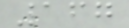167
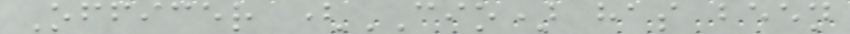Officer (CIO) has been
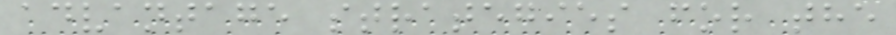advantage strategies for the
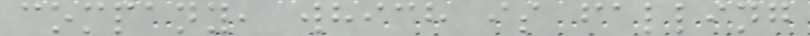company, which is falling
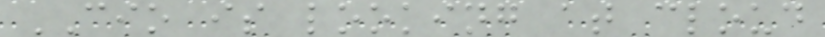CIO is looking at cloud
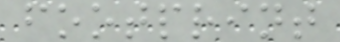footprint
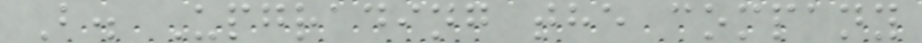B. Upgrading the company
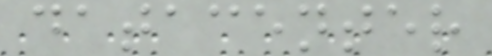datacenter
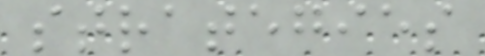strategies
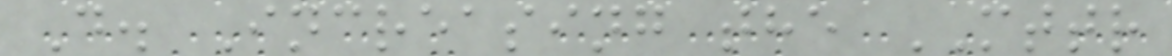D. Increasing the MTTR
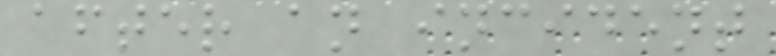after an incident
